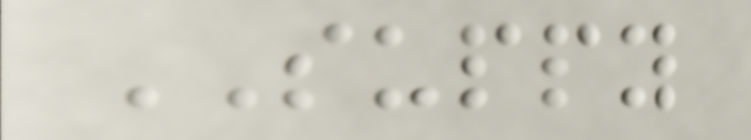SUPPY
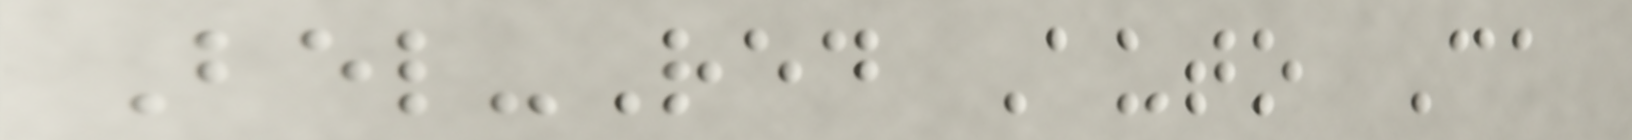Bel-Red Auto Ca
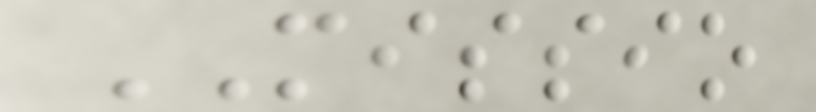MISSIO
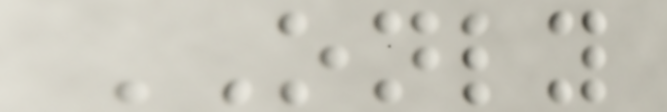ONLY
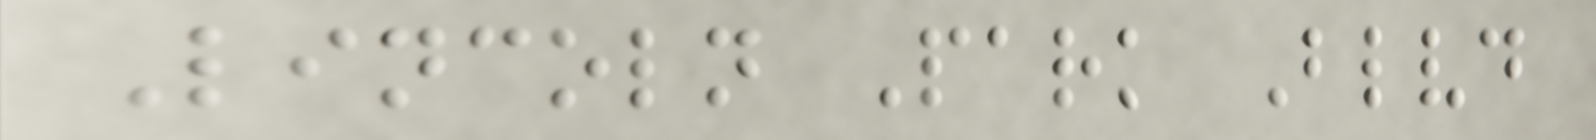Lincoln Park Blvd
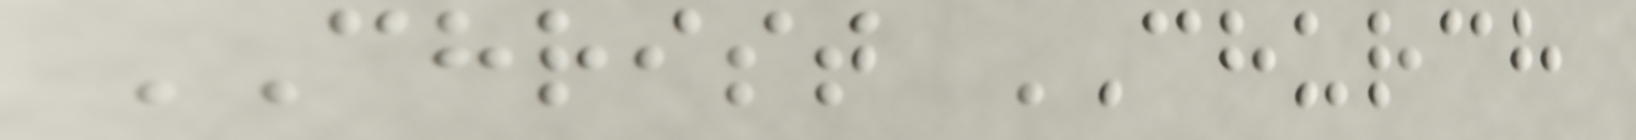CHRIST CHURCH
